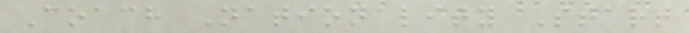Coach Nationality Start
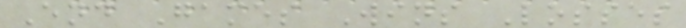End Games Wins Losses
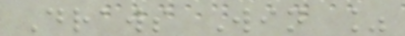Draws Win %
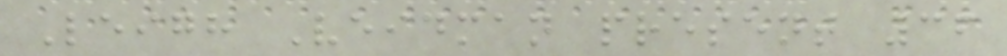Leigh Veidman present 36
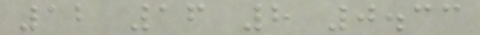12 16 8 0.33
